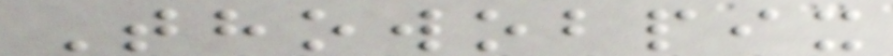Thowobpix
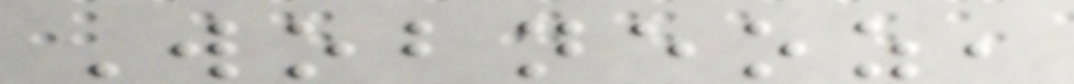Wobneoz,
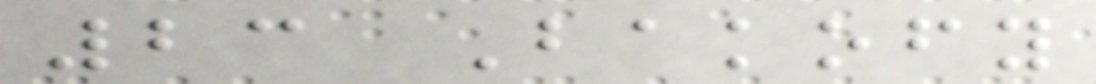23 Bakofy
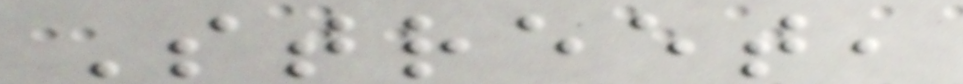Street,
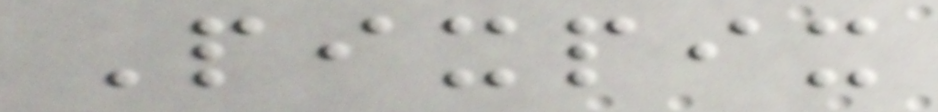Pixpix
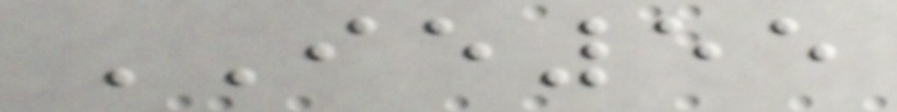IE55
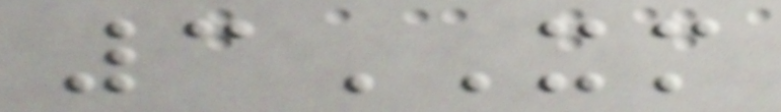3XM
